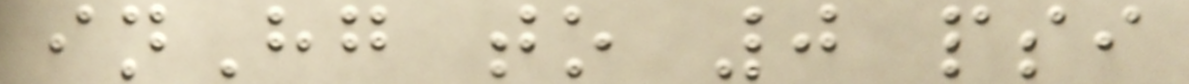inHg to 0 psi
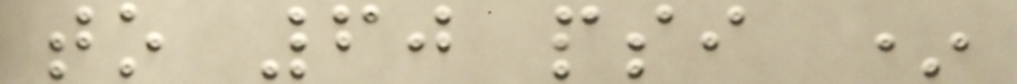to 60 psi *
